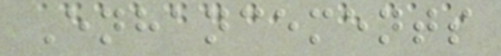Enhancements
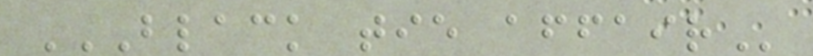BLACK TIE AFFAIR
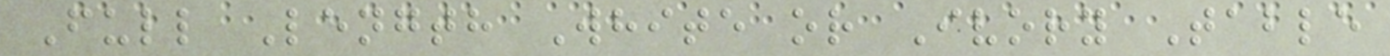Full Length White or Ivory Table
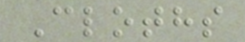Cloths
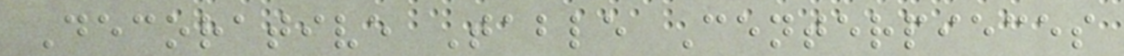Decorative Table Centerpieces
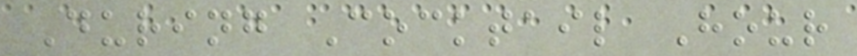During Cocktail Hour
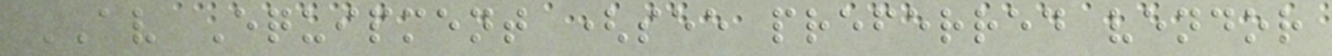AV Equipment (see preferred vendor
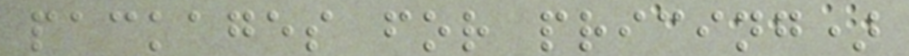packages for pricing)
